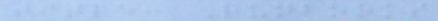title: Runbooks
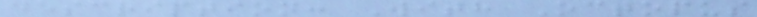description: With Octopus
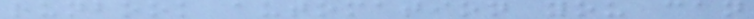runbook automation you can
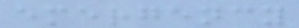emergency
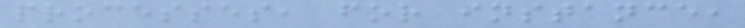processes, for instance,
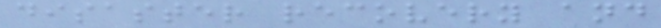disaster recovery and
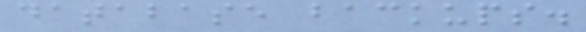database backups.
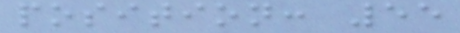position: 55
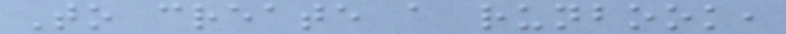To create a runbook,
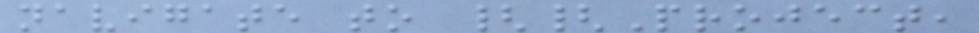navigate to {{Project,
